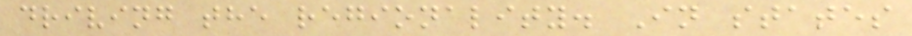driving the regionality. In states
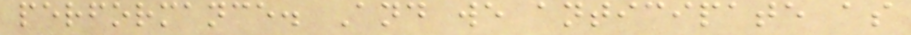performance. And we anticipate as
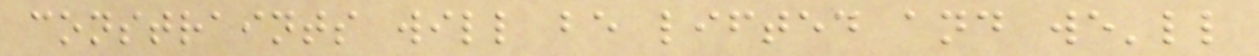constraints will be lifted and we'll
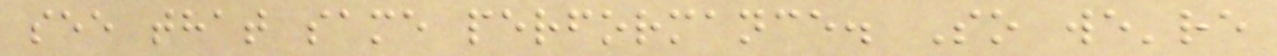see that same performance. So we're
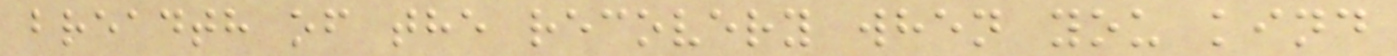breadth of the recovery when you kind
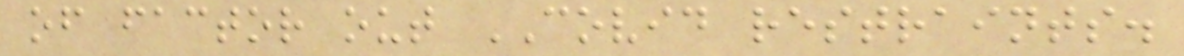of factor out COVID restraints.
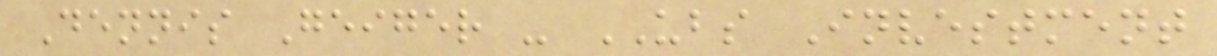Dennis Geiger - UBS Investment
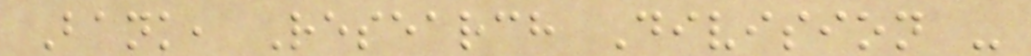Bank, Research Division -
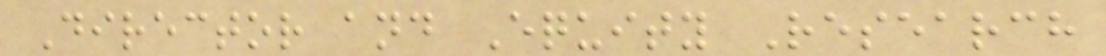Director and Equity Research
